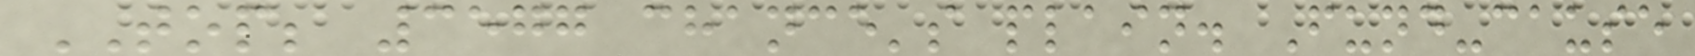TOP; 3577 chance's plain. Fund-cause
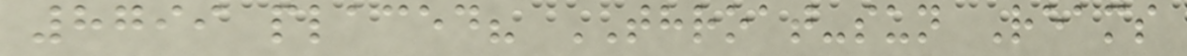8799 placed? THROAT-sun Reams
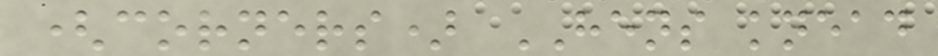(corners) HENS knead
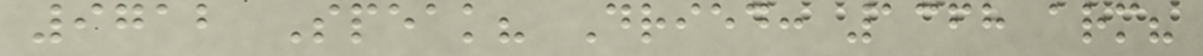9712 Speak? Dried: 1368 arm?
